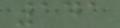141
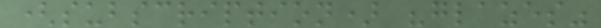(subscription) "glazes"
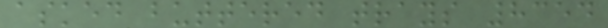asked buttered trays 8354
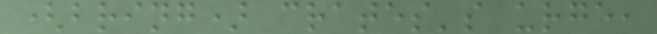(bring) crates's urge,
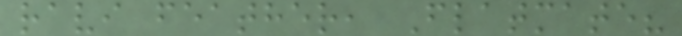ravi feather, Flatmate?
